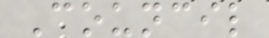Council
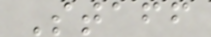Staff
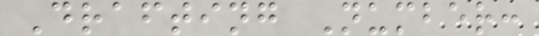Drafting Number:
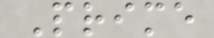Prime
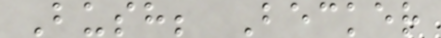Bush; Becker
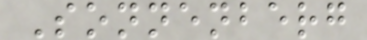Sonnenberg
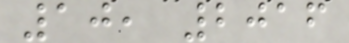10, 2016
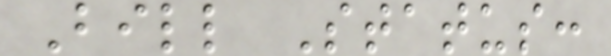Bill Status:
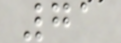71
